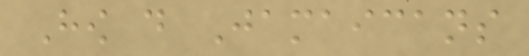How do Jamaicans
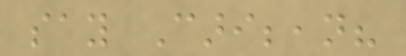say Caribbean?
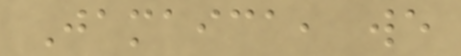Jamaica, we
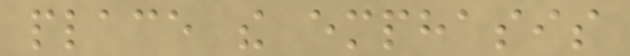place the emphasis
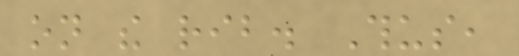on the rib. Thus,
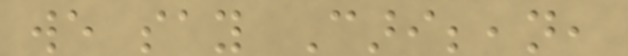we say Caribbean,
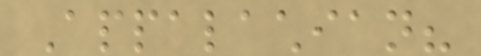Appalachian?
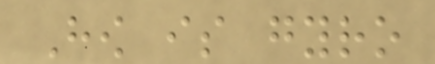How is gyro
